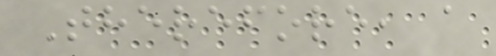Therefore, a
